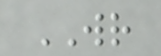WR
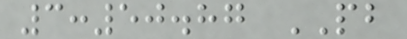3:50.87 PB
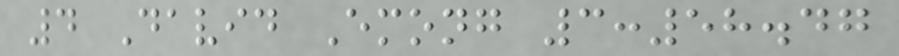4 David Emong 3:58.47
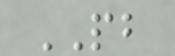PB
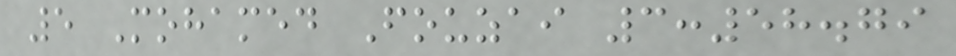5 Mohamed Fouzai 3:58.79
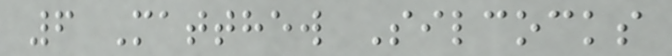6 Matthew Silcocks
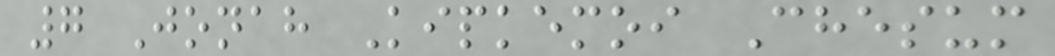7 Jonah Kipkemoi Chesum
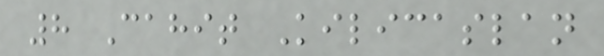8 Cahit Kilicaslan
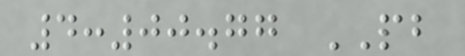4:00.77 PB
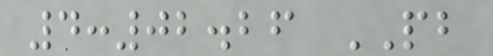4:02.26 PB
